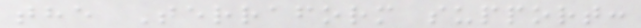the Terraform support:
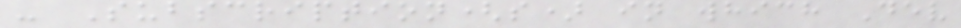- Subscription(s) in which Dev
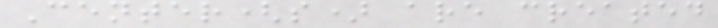Center(s) are created
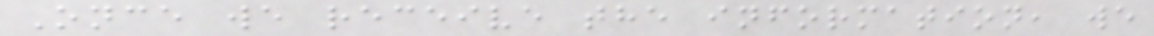Once we receive the information, we
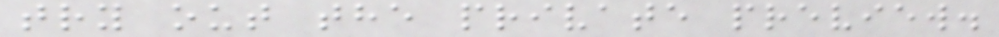try out the private preview.
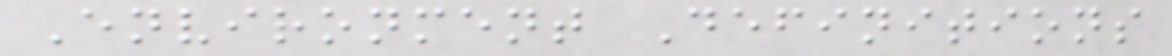Environment Definitions
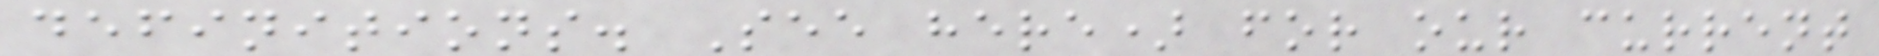definitions. See here) for our current
